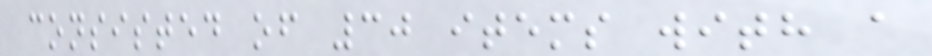consisted of 30 items with a
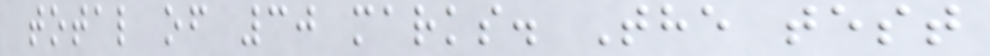total of 30 marks. The test
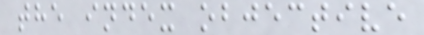the index objective
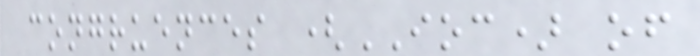congruences (IOC) of
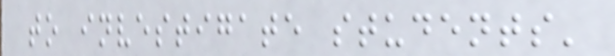to investigate students'
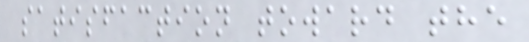satisfaction toward the
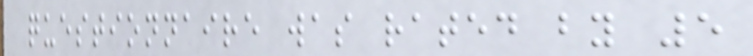questionnaire was rated by 5
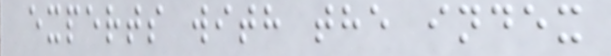experts with the index
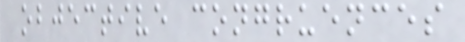objective congruences
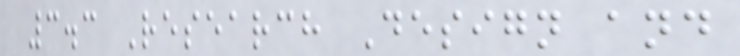3.3 Research Design and
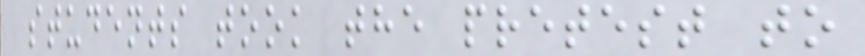students took the pretest to
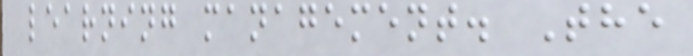learning management. The
